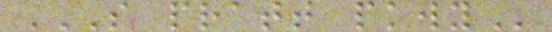S PRATT PKWY
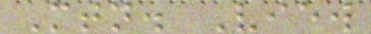Mtn. View
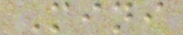Mini
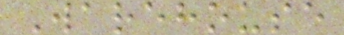Warehouse
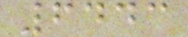6443
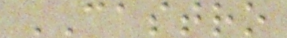CASTRO
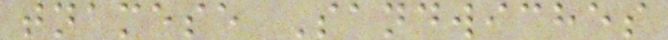tnamese Sandwiches
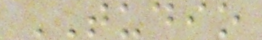TUDIO
